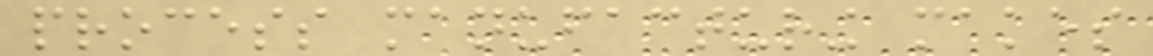process manufacturing makes
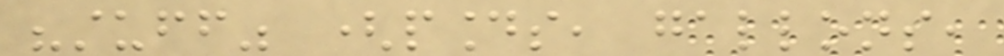"stuff" (pounds, gallons,
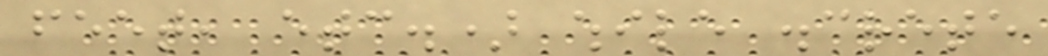feet, etc.) while discrete
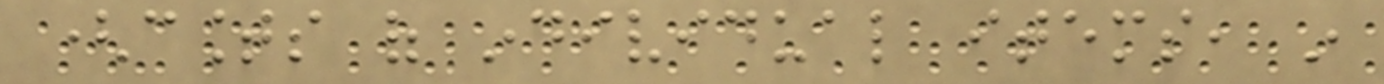(counts of individual items, in
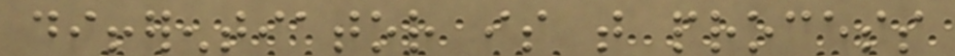differentiator is that process
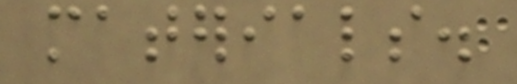materials.
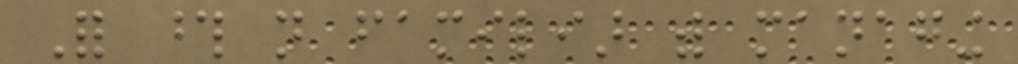For those not familiar with managing
